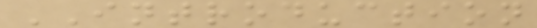INTRODUCTION
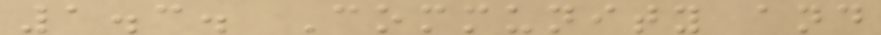1.3. Community and
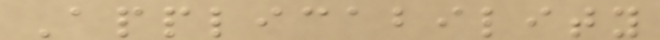Applicability
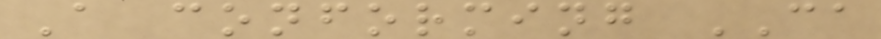A conforming CA
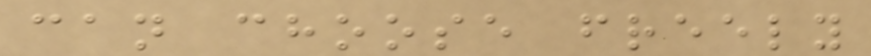can choose freely
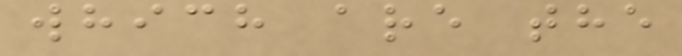which are the
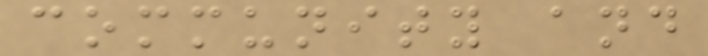community and
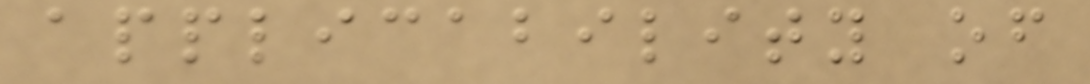applicability of
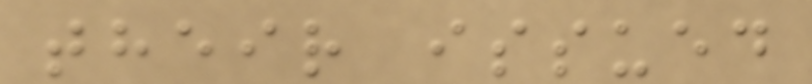their issued
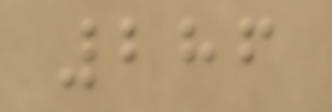286
